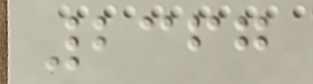2367
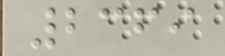2369
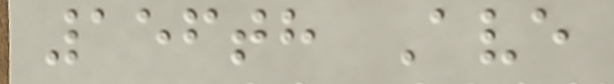156th Ave
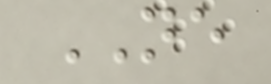NE
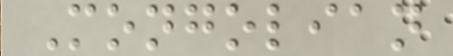Mongolian
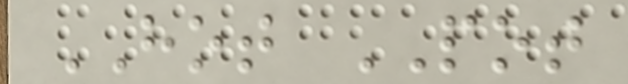HOT POT
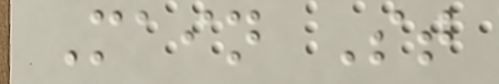Main St
